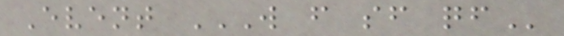Event W F SF QF
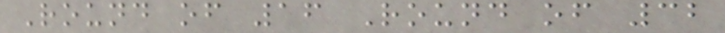Round of 16 Round of 32
